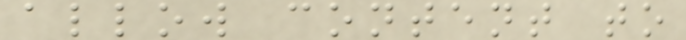allow content to
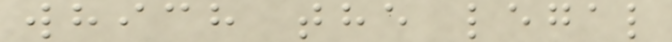which the legal
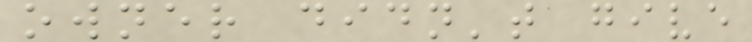owner didn't give
